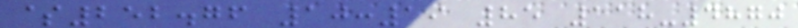$252.76 10:19 85 118-4870
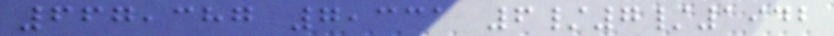667,387 7,331 6/7/1942
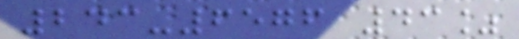243-6576 43%
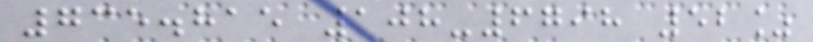735.815 108-6798 52%
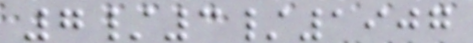7/3/1907
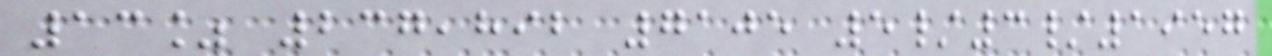13% 237,892 7105 5/3/1957
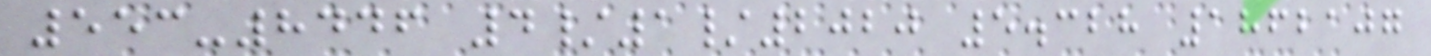553-8446 4/1/2020 5.328 1862107
